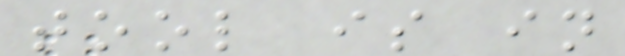tool is in
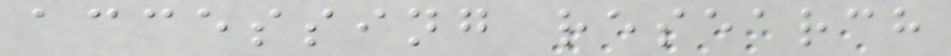accessing research
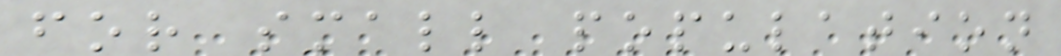for small population
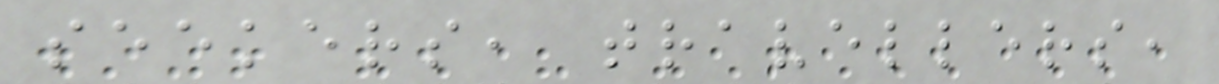seekers, travellers,
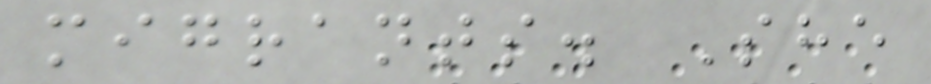migrants. She
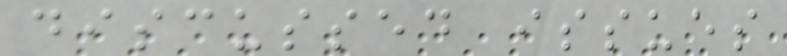discussed issues
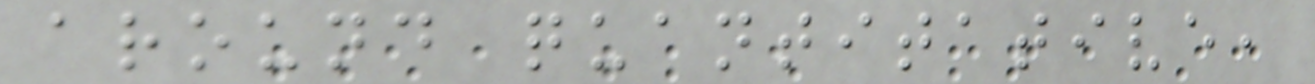around quantitative,
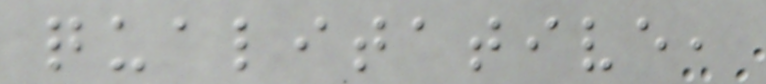qualitative,
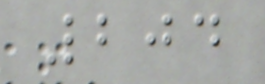204
